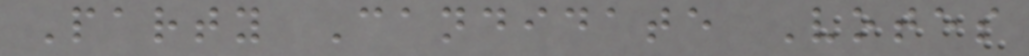Party Candidate Votes
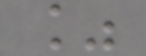%
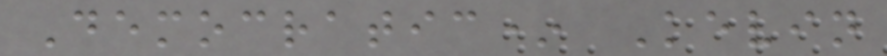Democratic* Kevin
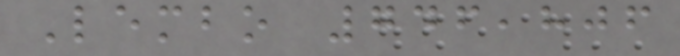Lembo 746,806
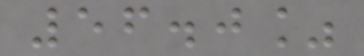56.0%
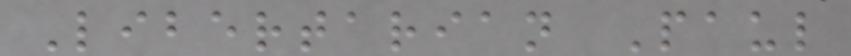Libertarian Paul
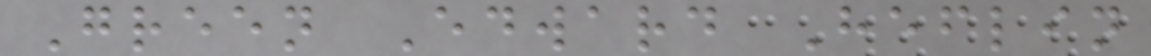Green Edward Heflin
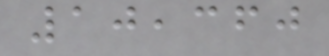10,360
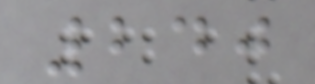240
